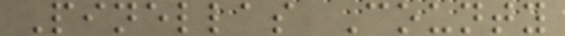Pinellas County
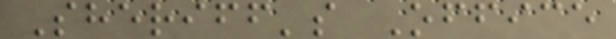Sheriff's Office
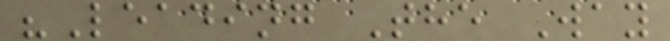"Leading The Way
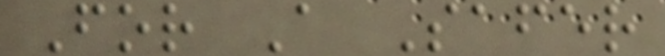For A Safer
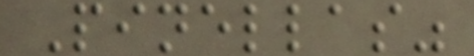Pinellas"
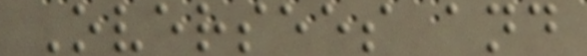Oversees and
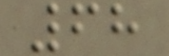68
